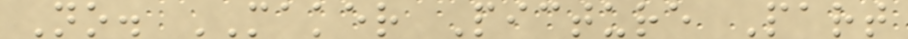No. MAKER Picture Part
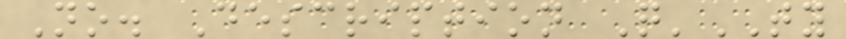No. Description Q'TY
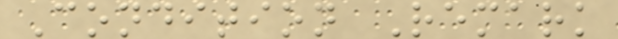Condition Remark
